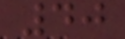40
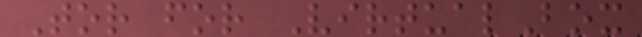Tor for VirtualBox
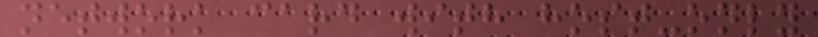network card with host-only
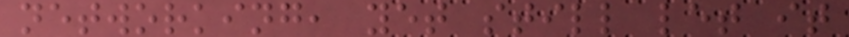networking, yet still let it
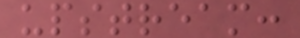upstream:
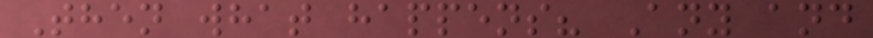Then what happens? Any and
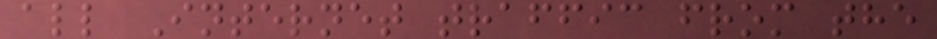all Internet traffic from the
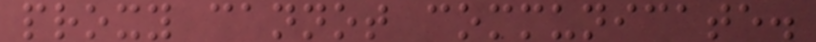proxy cannot communicate.
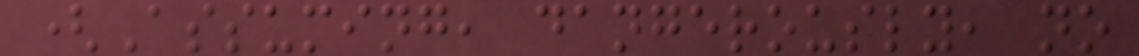(Assuming, dangerously, no
